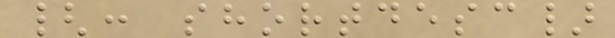{: shortdesc}
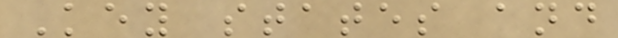Key states and
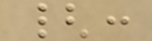{:
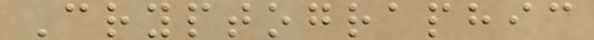Cryptographic
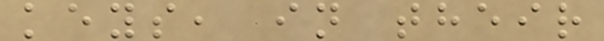keys, in their
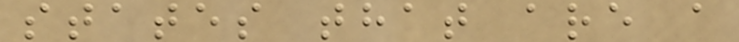states that are a
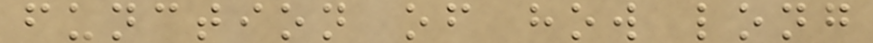function of how long
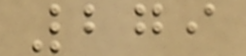279
